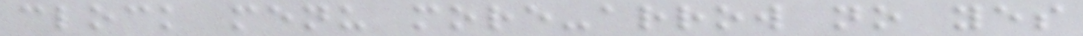clock menu more-arrow no yes
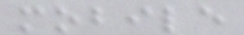mobile
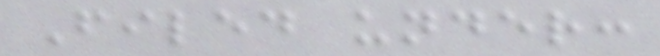Filed under:
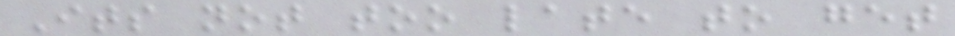Its not too late to get
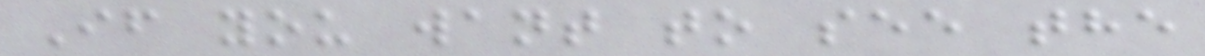If you want to see the
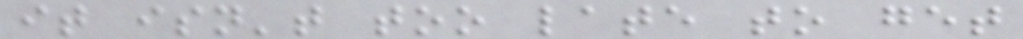it isn't too late to get
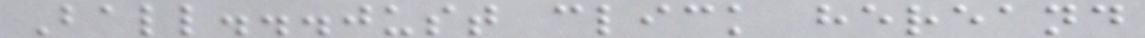Ball...just click hereand
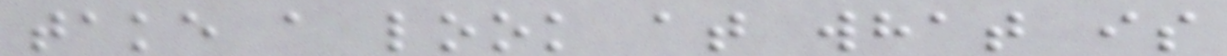take a look at what is
